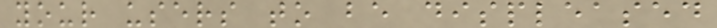your users to be displeased
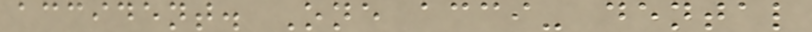accident. One acci- dental
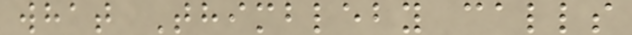what Thimbleby calls
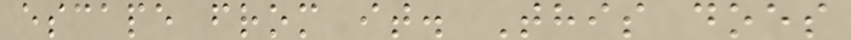escape from it. This does
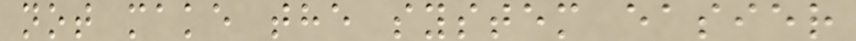not make the system easier
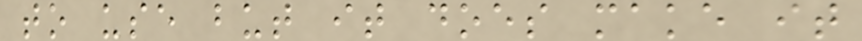to use but it does make it
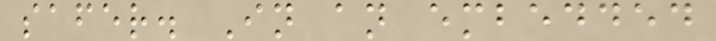safer. In an embedded
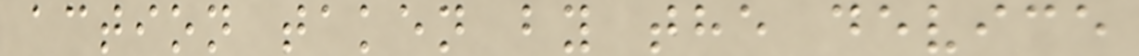action taken by the device
